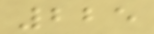225
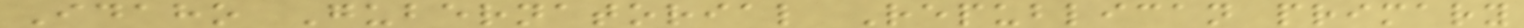Idaho Gubernatorial Republican primary
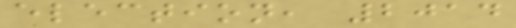election, 2014
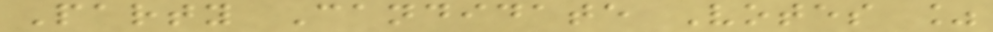Party Candidate Votes %
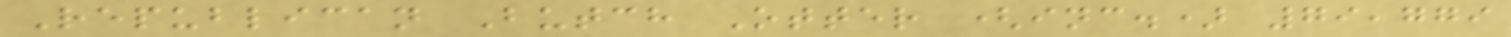Republican Butch Otter (inc.) 79,779
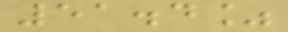51.4%
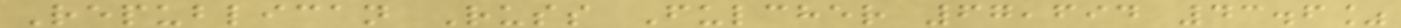Republican Russ Fulcher 67,694 43.6%
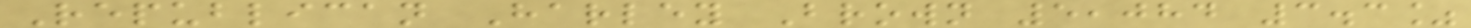Republican Harley Brown 5,084 3.3%
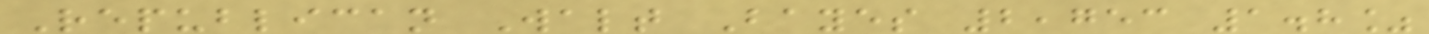Republican Walt Bayes 2,753 1.8%
